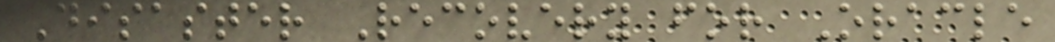Disaster Recovery for Oracle
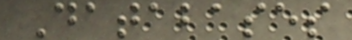Databases
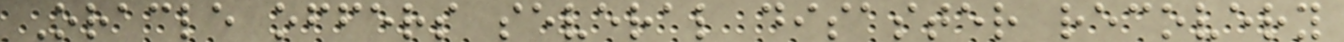Oracle offers several disaster recovery
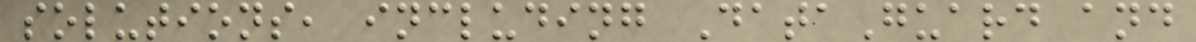solutions, including DataGuard and
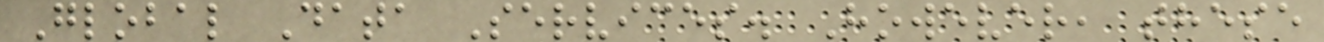Global Data Services. However, these
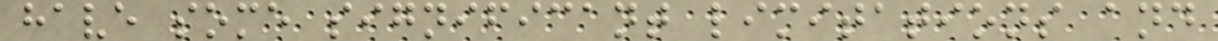have some significant limitations and
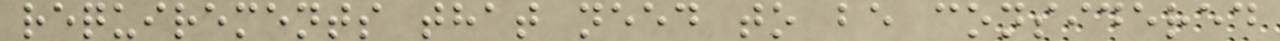requirements that need to be considered
